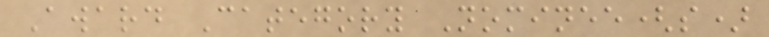Award Category Nominee(s)
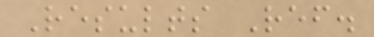Results Ref.
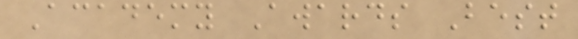Academy Awards Best
